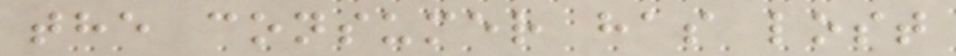the consumer has lost
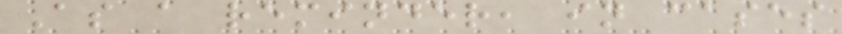As a reminder, in cases
